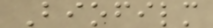Biofilm
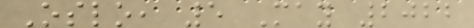Oslo, 5 May 2022
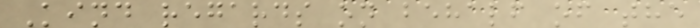Kind regards on behalf of the
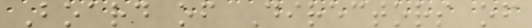Board of Directors of
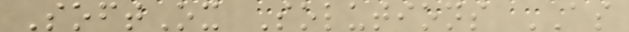SoftOx Solutions AS
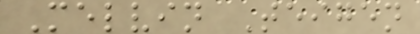Melvin Teigen
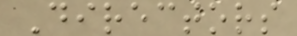Directors
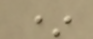*
